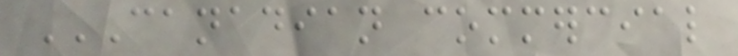CANADIAN COMMERCIAL
